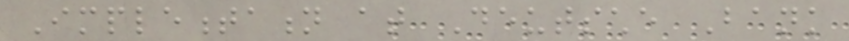Implementation at Deutsche Bank
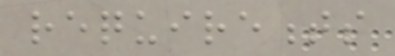requirements
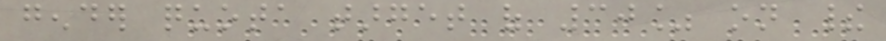gender quota target of 30% on their
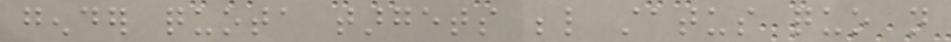gender quota targets below status quo not
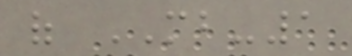of MB-1
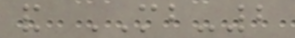and MB-2
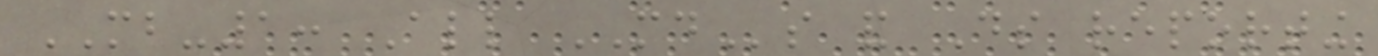MB-1: All MDs and Ds reporting
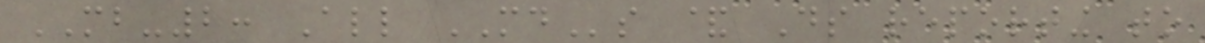MB-2: All MDs & Ds reporting to
